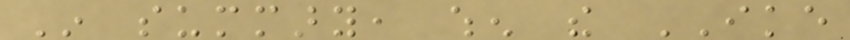In summary, when the IKE
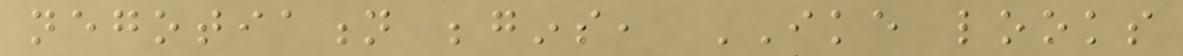negotiation begins, IKE looks
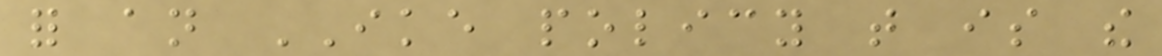for an IKE policy that is the
